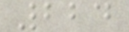224
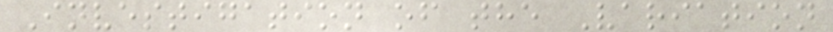Investigation of the Variation
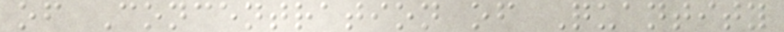of Concentration of Quantity
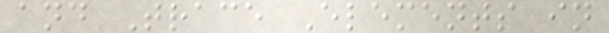and Trace Elements in
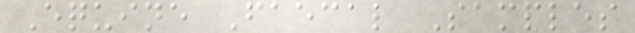Equine Faecal Samples
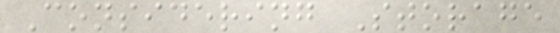Considering Storage
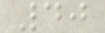40
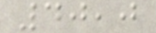40,0
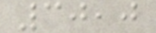30,0
